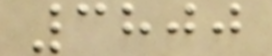3800
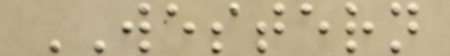WESTERN
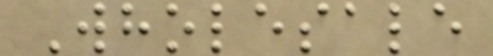Wholesale
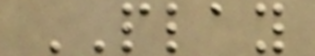PLAY
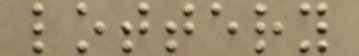lottery
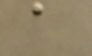a
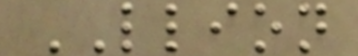LLION
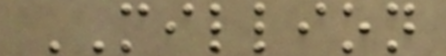MILLION
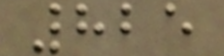825
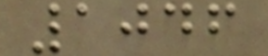1046
